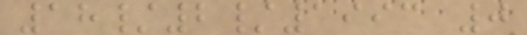18/2/1993 0
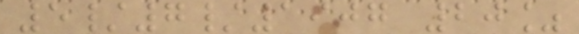5/7/1907 20%
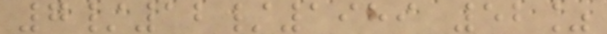7/12/1989 52%
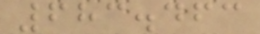683.463
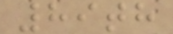89th
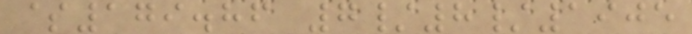$179.86 7/8/1905
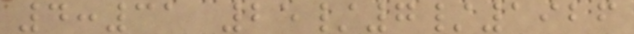4:31 25/7/1926
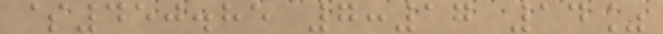$450.85 7:17 14%
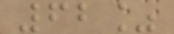62%
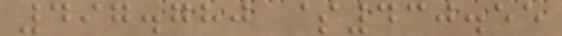497.780 $430.55
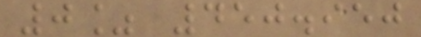0% 450.950
